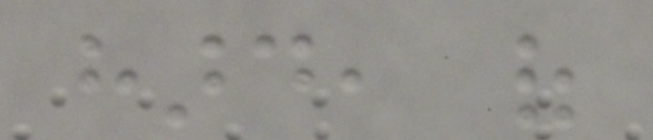hard, of
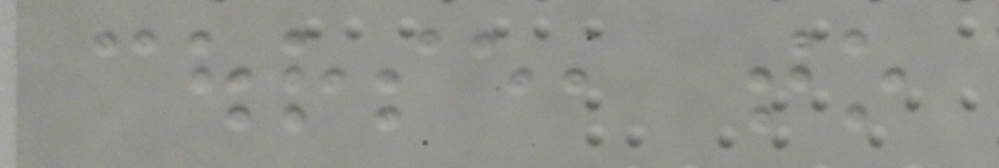course, to
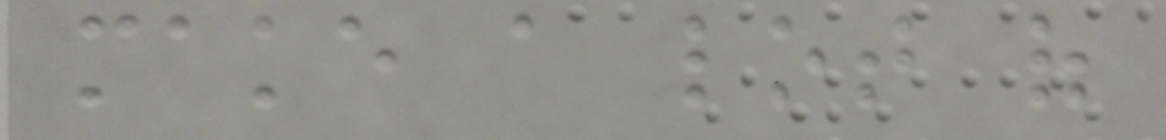make a lot of
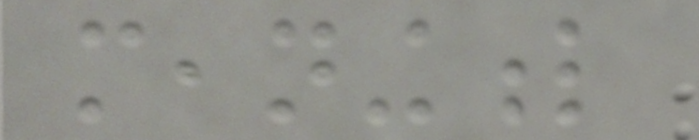meaningful
